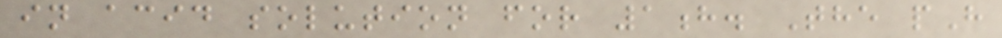in acid solution for 1h. The pH
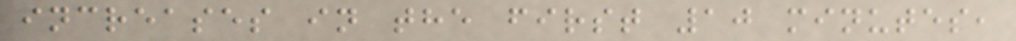increases in the first 10 minutes,
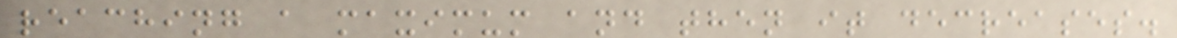reaching a maximum and then it decreases.
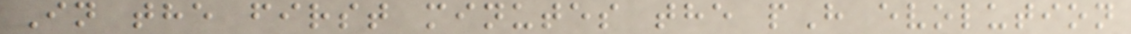In the first minutes the pH evolution
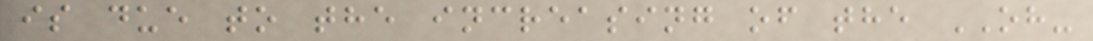is due to the increasing of the OH-
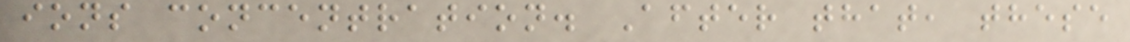ions concentration. After that, these
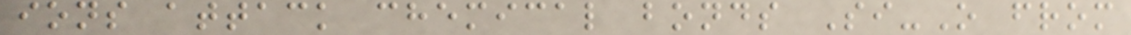ions attack chemical bonds Si-O from
